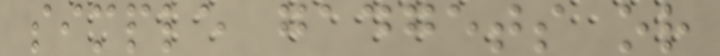simple gadgets or
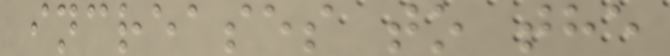increases to the
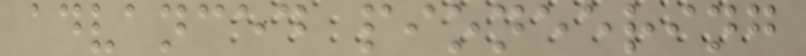advanced pioneering
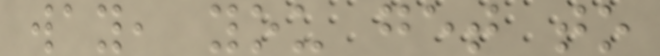way, you get to
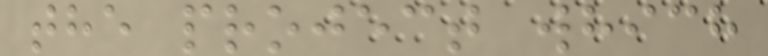the project which
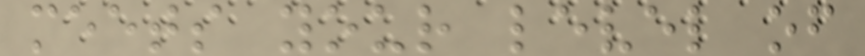meets your level of
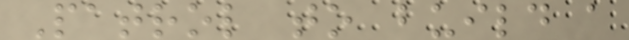Patrol to build a
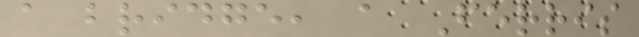a bridge, a Ferris
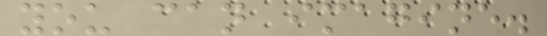you can imagine.
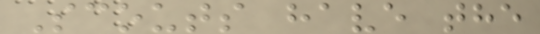Scouts have the
